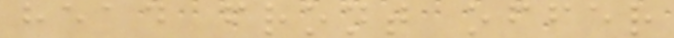head front offer
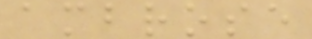ambrose
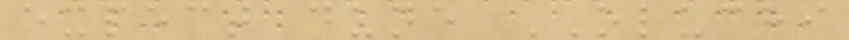expect dune OLUCHI
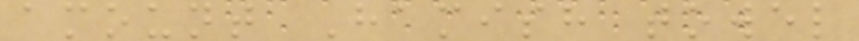amount Hamish towel
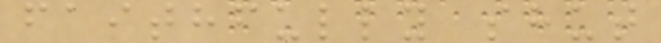faithfully shut
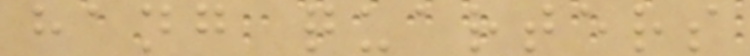hang quarters
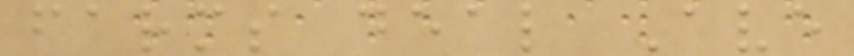farms deal Ave
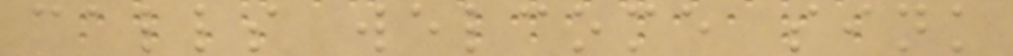calls welcome sink
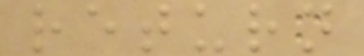return
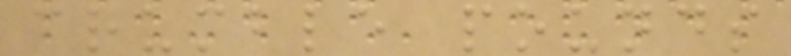crumble pounds
